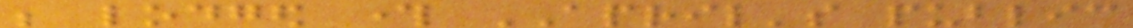be lodged through APRIL's public
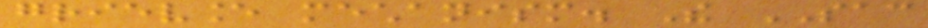grievance mechanism. The SAC
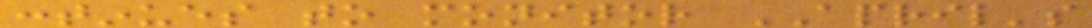continues to monitor APRIL's
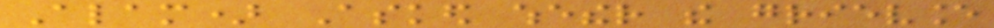Alam) Asked whether the grievance
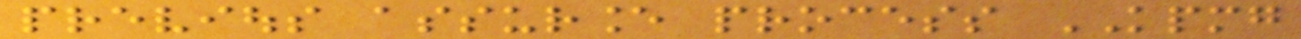previous assurance process KPMG
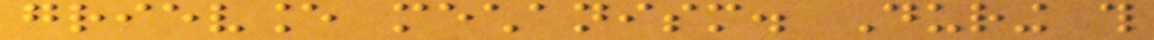grievance mechanism. During this
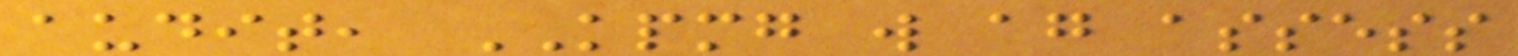audit, KPMG will again assess
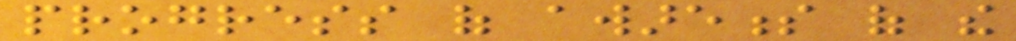progress of awareness of the
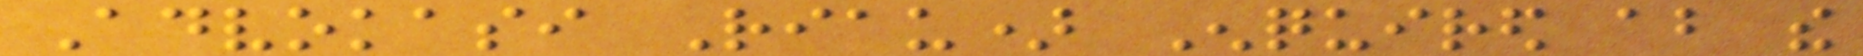Advokasi Riau) Enquired about the
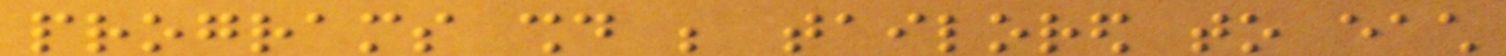programs should be tailored to each
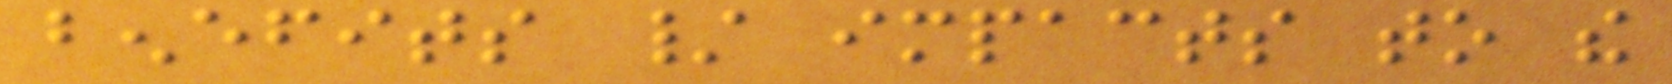benefits / impacts to the
